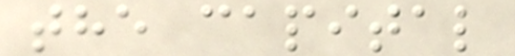the capital
